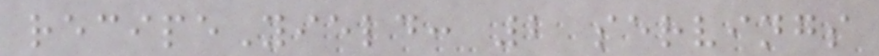recipeYield: 2 servings
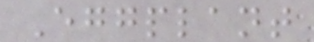Eggplant
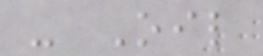- Oil
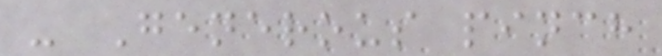- Generous pinch
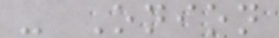- Onion
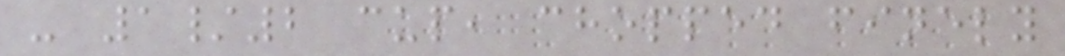- 1/2 cup, chopped finely
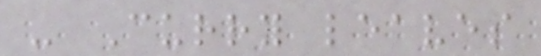- Curry leaves
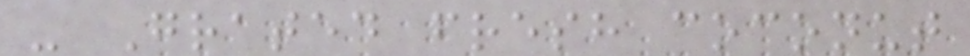- Grated fresh coconut
